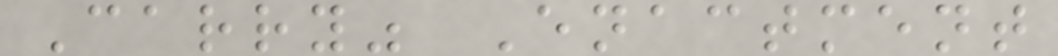Carry" Enactment
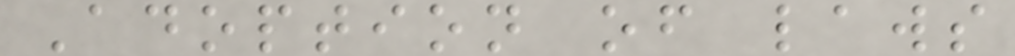Adoption of laws
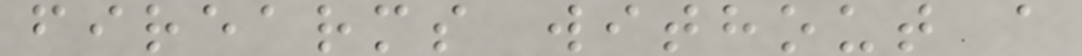firearms without a
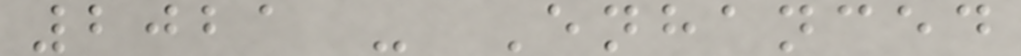2021 - Enhanced
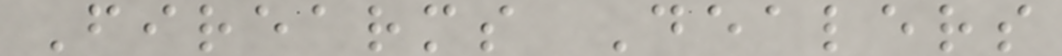Firearms Dealers
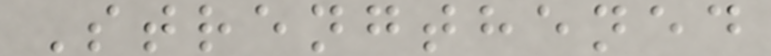Strengthened
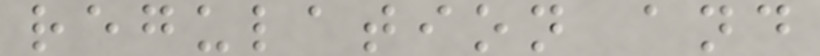regulation and
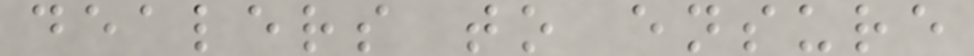dealers to ensure
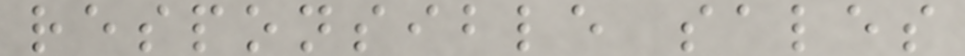responsible sales
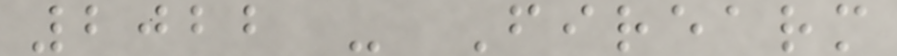2022 - Firearm
